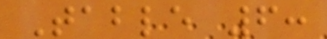Table 6:
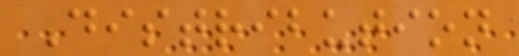Distribution
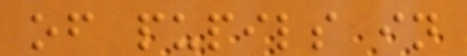of pupils in
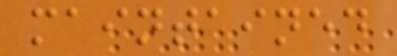maintained
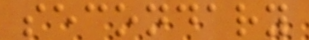secondary
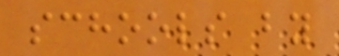schools by
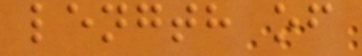length of
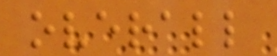overall
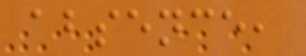absence,
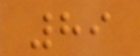89
